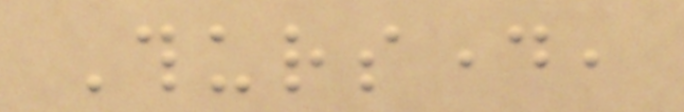Thursday,
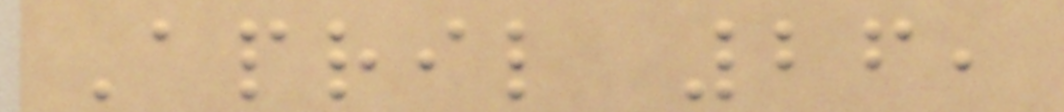April 26,
